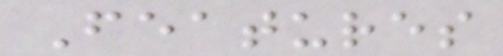Features
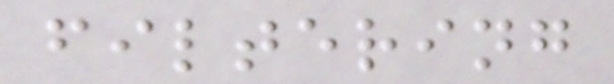filtering
